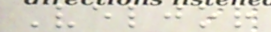Veljor
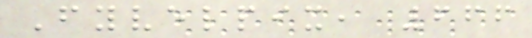Fyvelpix, 666
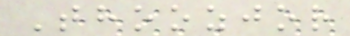Thoozjor
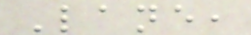Lane,
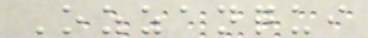Ozzanqui
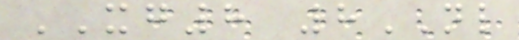XG8 8NL
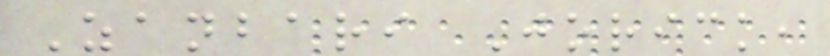Zanbari Jorick,
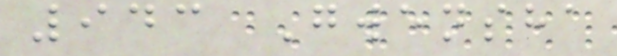943 Gwensha
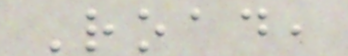Road,
